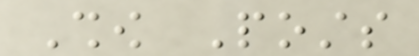Show Posts
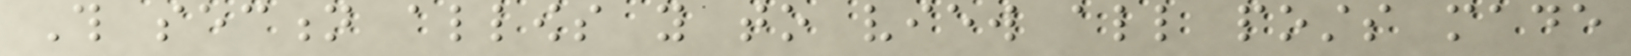This section allows you to view all posts made
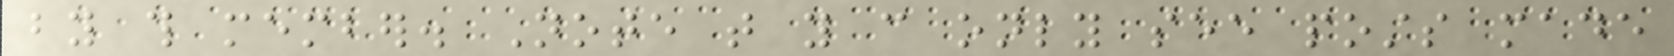by this member. Note that you can only see posts made
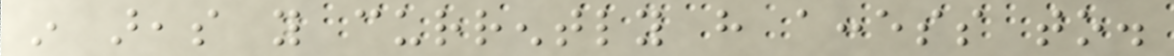in areas you currently have access to.
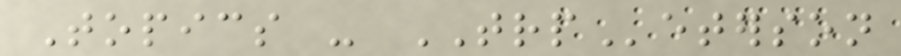Topics - TRPeterson
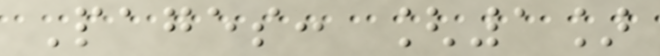Pages: [1]
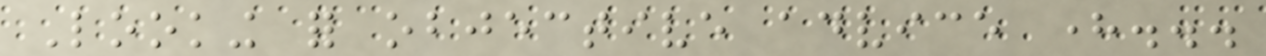Looking for objective advice here...
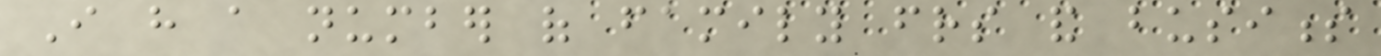I have a number of family friends and business
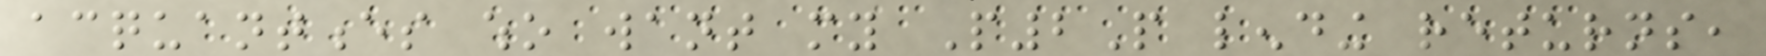acquantences who want my P2P lending returns,
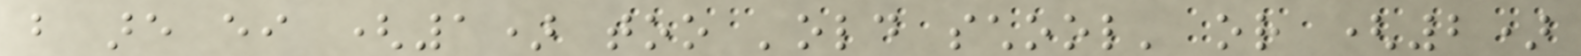but are either (1) too 'old school' or (2)
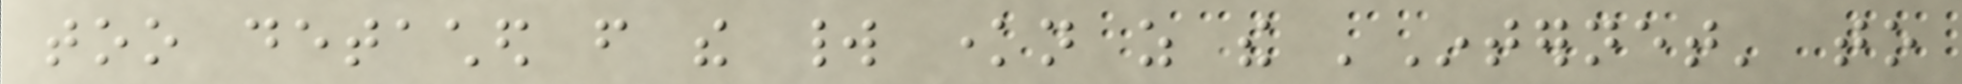too detached from the world known as the 'Internet' to
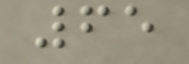65
